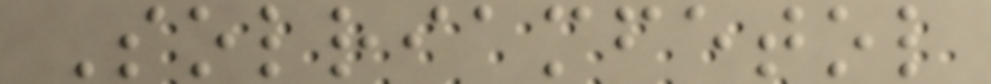Solriamfetol
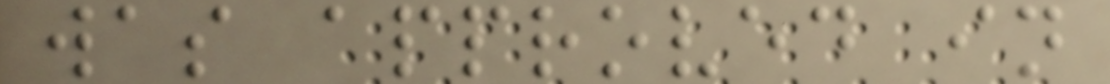was approved in
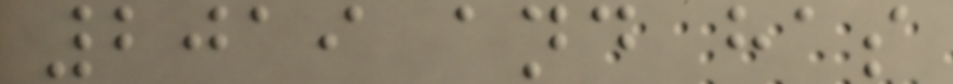2019 and has
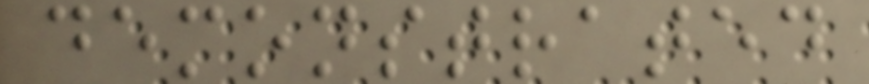demonstrated
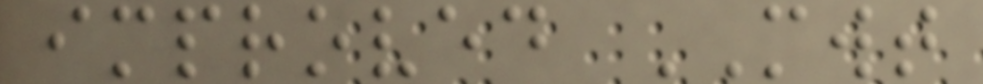improved MWT
